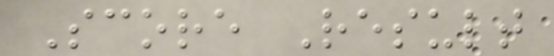Score Result
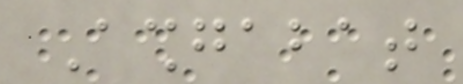Ashgabat
